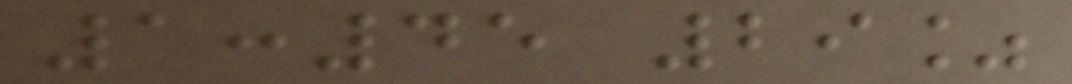1:45 29%
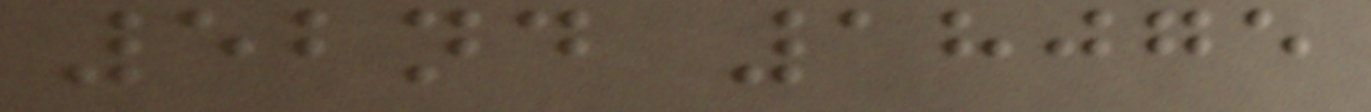52nd 18075
